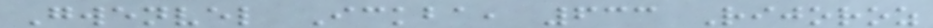Gwenvel Ickba, 633 Rijoroz
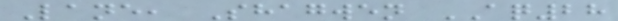Lane, Shagwen AQ28
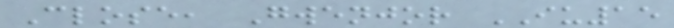Close, Gwenjor IU15
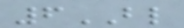6BL
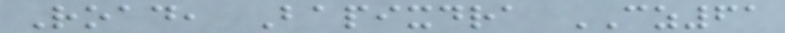Road, Bapixdra CZ61
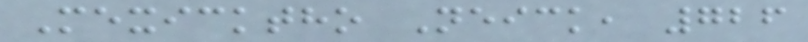Mexicktho Neick, 726
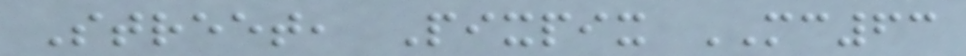Street, Pixpix MC63
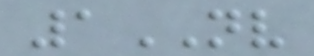1NV
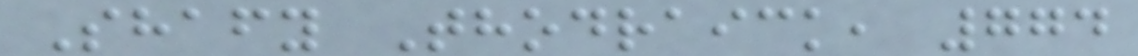Shafy Thodraick, 774
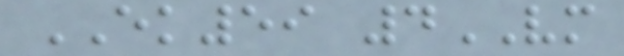EK59 4VM
